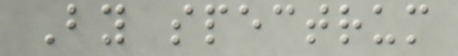By spectrum
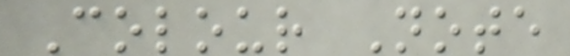Colour Note
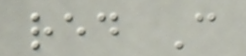red C
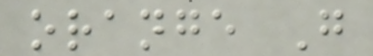orange G
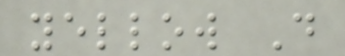yellow D
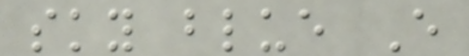sky blue E
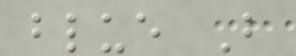blue B
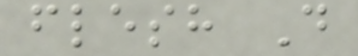flesh D
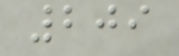209
